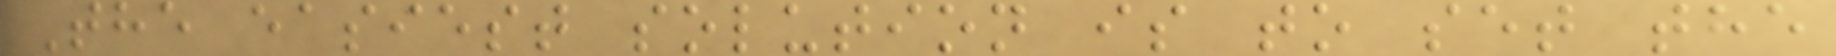The easiest solution is to set the
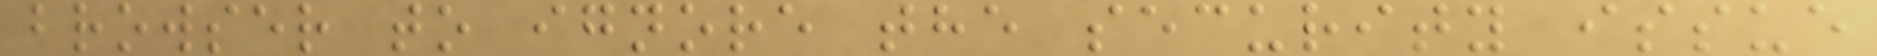browser to ignore the security issue
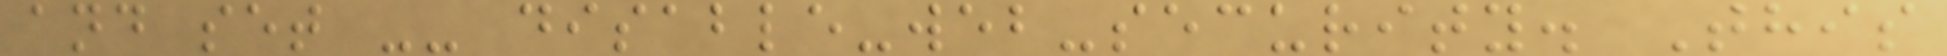and set -- disable-web-security. This
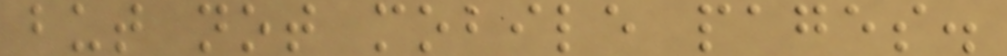but not mobile pages.
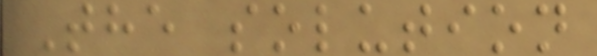The solution
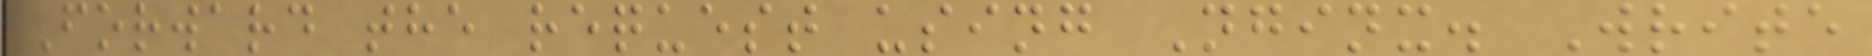Forward the request using Nginx. Write
